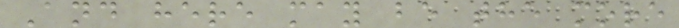And here may be the more
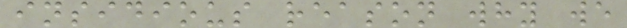insidious reason why we
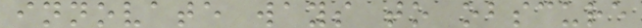innovate ways to obscure
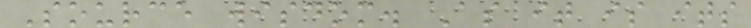Source wisdom. As it is its
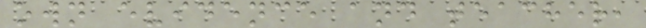own evidence and teacher,
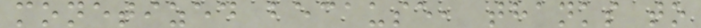monetized because, thanks to
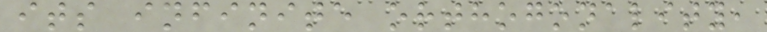its infinite orthogonality,
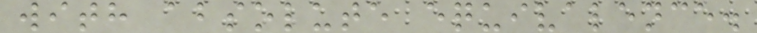with absolute equivalence.
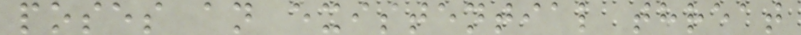poses an existential threat
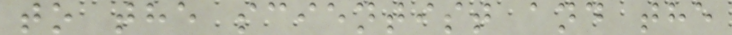to the scientist and the
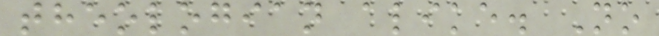theologian alike. No
